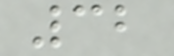32
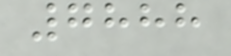7888
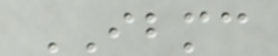IBMC
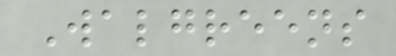Walgreens
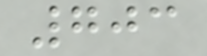703
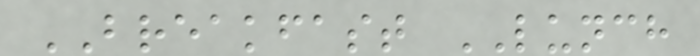BREAKFAST LUNCH
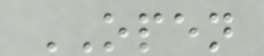OPEN
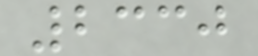2330
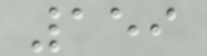159
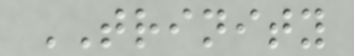TRINITY
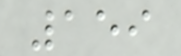159
